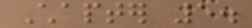Chapter 5.
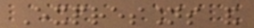Expressions and
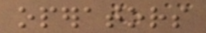operators
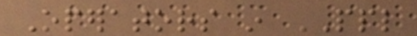Operators in PPL
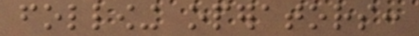following operators:
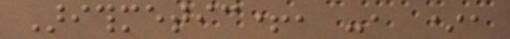Arithmetic+, -, *,
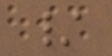/
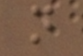not
